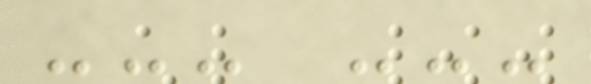--- ---
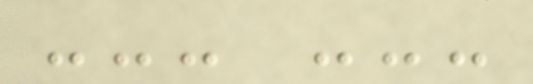--- ---
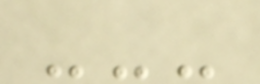---
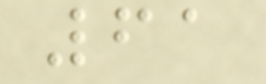61
